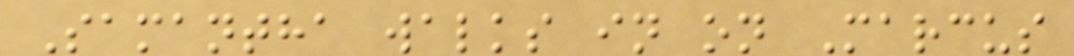Samantha walks in on Marcus
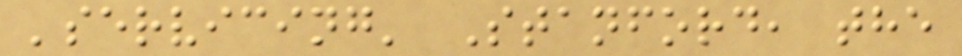'servicing' Stanford, the
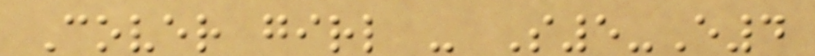Cover girl - S5-E4
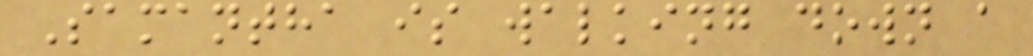Samantha is walking down a
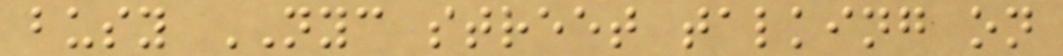busy NYC street talking on
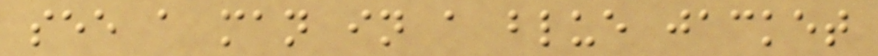see a man in a blue jacket
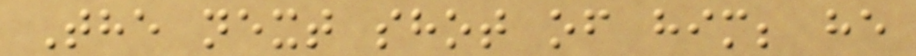The next shot of him; he
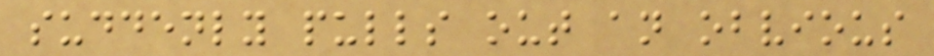suddenly pulls out an obvious
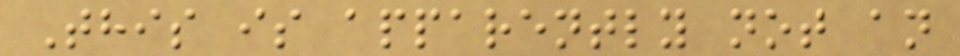This is apparently not an
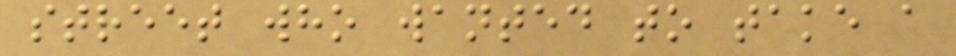street who wanted to take a
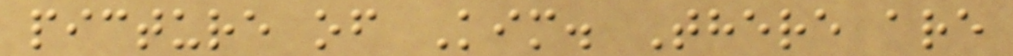picture of Kim. There are
